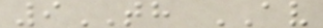9TH AV
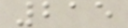215
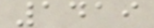1419
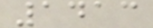1413
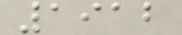1912
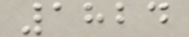1824
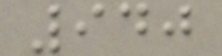940
